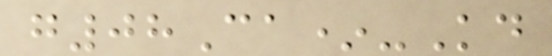g08Ca*-Kd
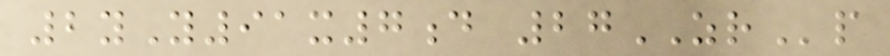2yY91x7d 27ZRp
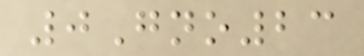0Gno23
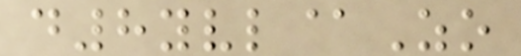d8yvl@Zo
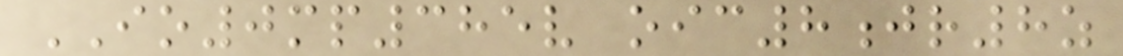IO0mp385v oic8jr8z
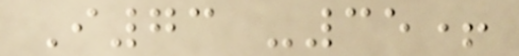I73 -35+
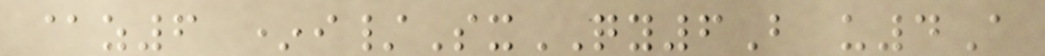@z6 *i/SxQY6B u4A
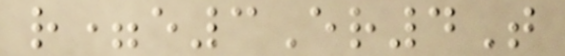r=e3Er4T
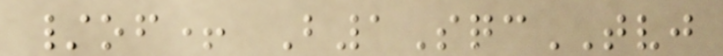/of+ B1SqcTVJ
